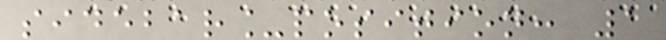sidebar_position: 1
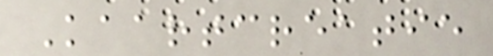Kaartcreatie
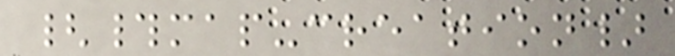{#map-creation}
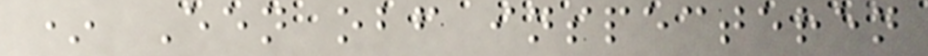* Een obf inspecteren
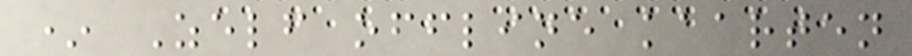* Zelf offline kaarten
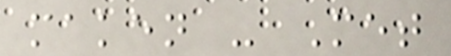maken - Met
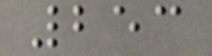253
